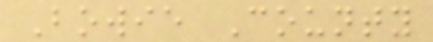Bowie County
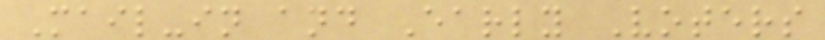Mail-in and Early Voters
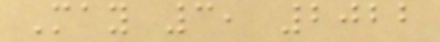May 3, 2022
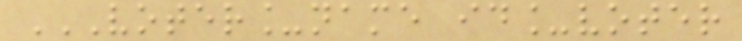VOTER_NAME ID_VOTER
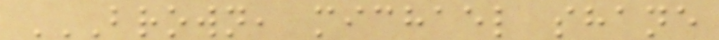BROWN, MICHAEL SHANE
